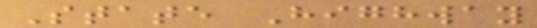State Highway
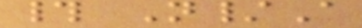# N/A
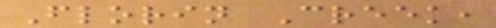Florin Creek,
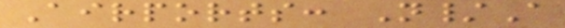Airports: N/A
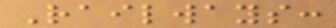Railways:
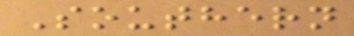Southern
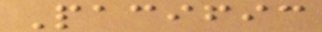Pacific
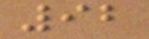92
